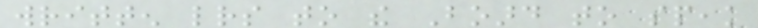written letters to the Board to speak
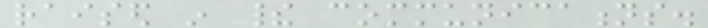raised in their communications.
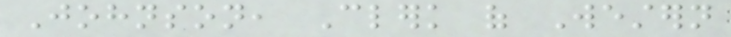Johnson, Clerk of Western
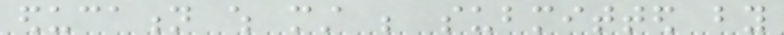education which must be submitted by
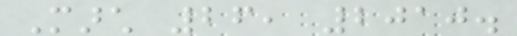March 26, 2010.
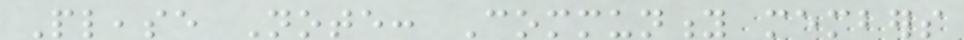Please Note: Community members
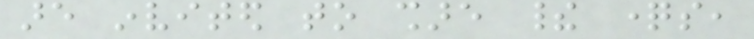are invited to share their questions,
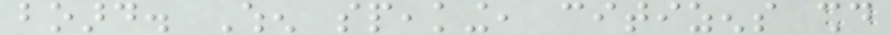board. When speaking, citizens should
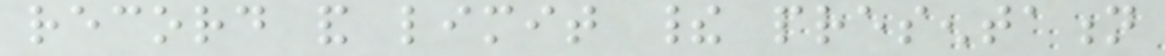record and limit their presentation
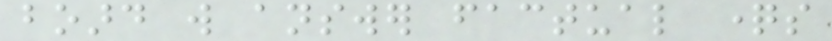board will answer factual questions
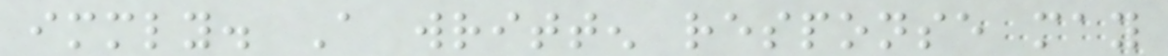immediately. A written response may
